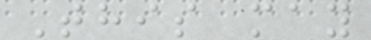This may
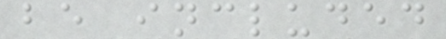be included
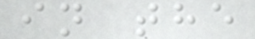in the
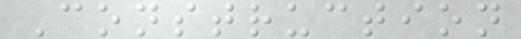Construction
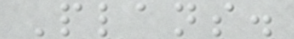Plans.
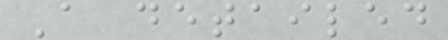A detailed
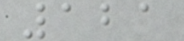121
